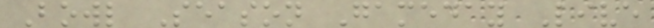Bowl Season Gameday Live
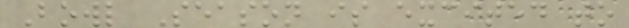Bowl Season is excited to
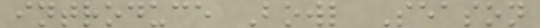introduce Bowl Season
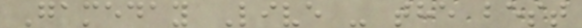Gameday Live - the best
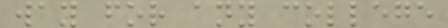way for any college
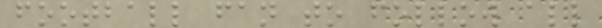football fan to follow all
